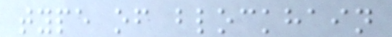type of blockhain
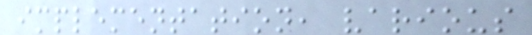implementation, various
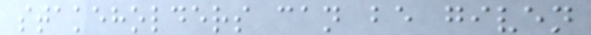stakeholders can be given
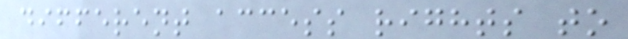different access rights to
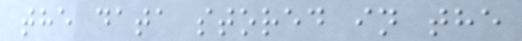the data stored in the
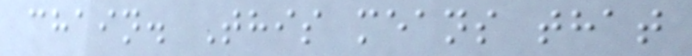chain. This means that
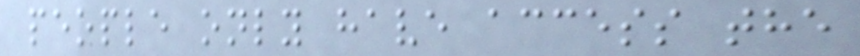people only have access the
